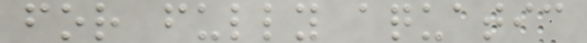for fully aquatic
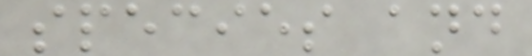species and
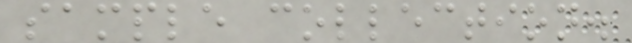sample collection.
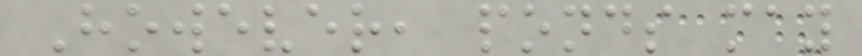However, ponds may
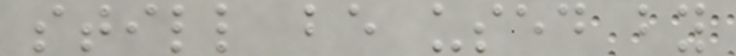still be used by
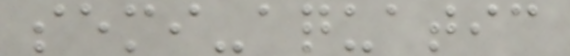semi-aquatic
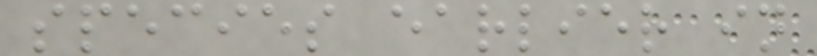species earlier in
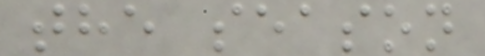the season
